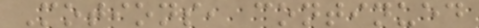Motions, continued
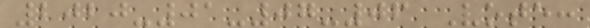2020-01-07-06 Vote:
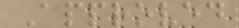Approved
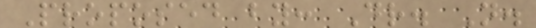Proposed by: Dr. N.
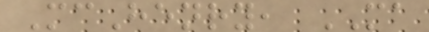McHenry, MA
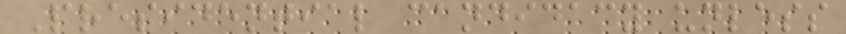Presidential candidacy unless
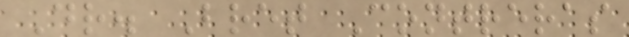Dr. Bret Contreras
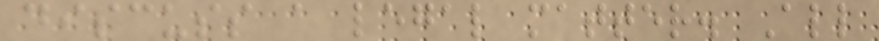discuss a legal matter. All
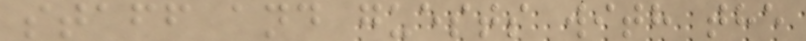staff and guests with the
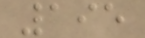195
